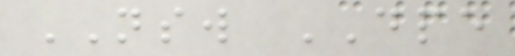NSW DPE
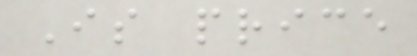Is price
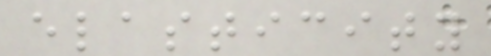elasticity
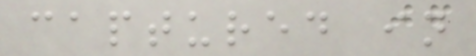captured in
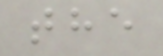the
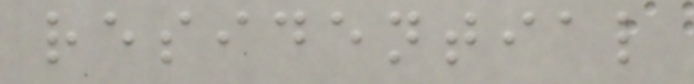residential
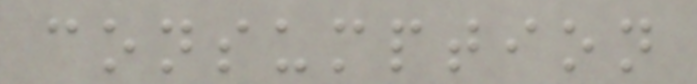consumption
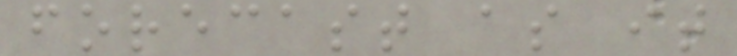forecast as it
